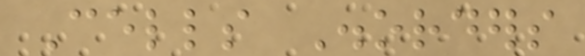Cells Disorders
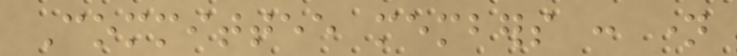Committee members : name
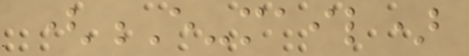(E-mail)
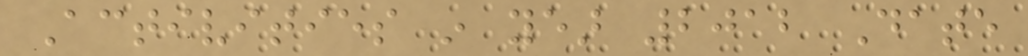Activities in year 2012 Date
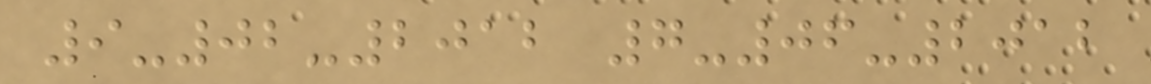9-02-2012 7-06-2012
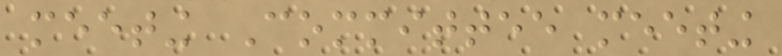meeting Committee meeting
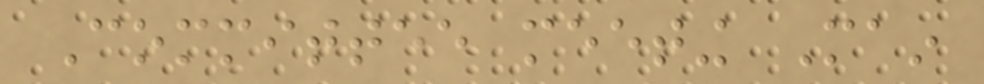Committee meeting Main
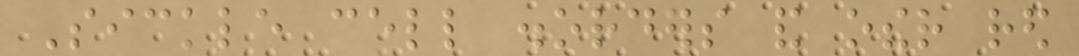Sickle cell disorders and other red
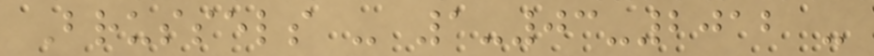Brussels - 1-03-2012 -
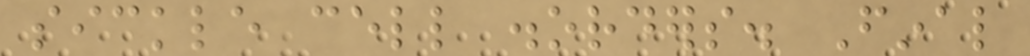sickle cell disorders. Final
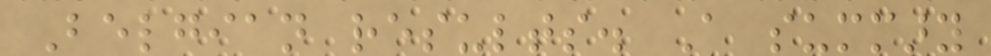Belgian results. A summary
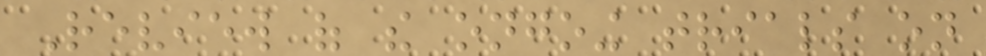Review of the ongoing trials on
